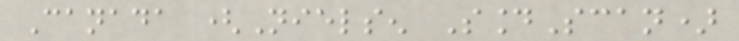Canada (Nielsen SoundScan)
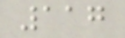117
